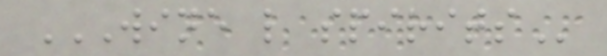WINE L SPIRITS
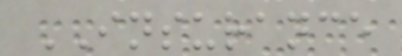INSURANCE
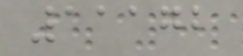11172
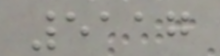5117
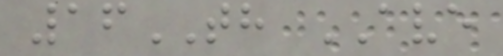16TH AVE
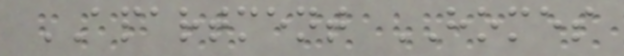APARTMENT HOMES
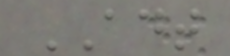ADT
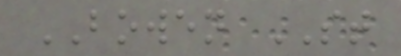BOWEN ST
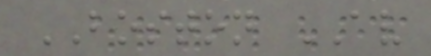BOSTON AV
